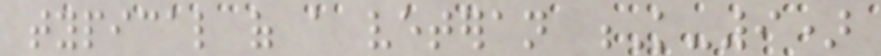typical of a veteran K-9)
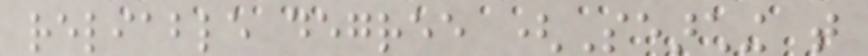reliable degree (Searching that
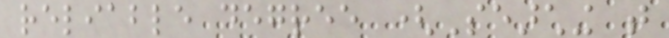reliable degree (Searching that
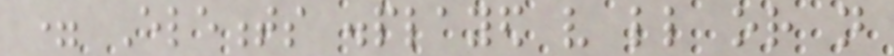= Elements displayed very little or not
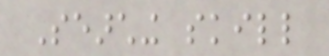Searching skill
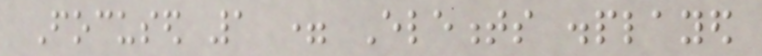Focused 1 = Elements displayed
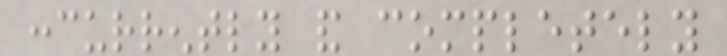concurrently and completely
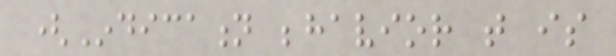(Indication behavior that is
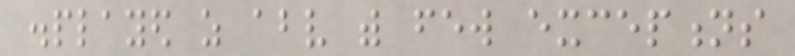displayed as above with few exceptions
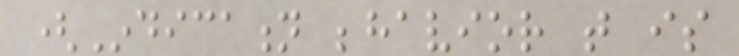(Indication behavior that is
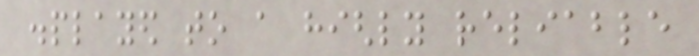displayed to a highly reliable
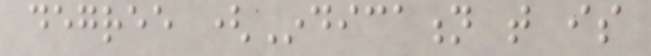degree (Indication that is
